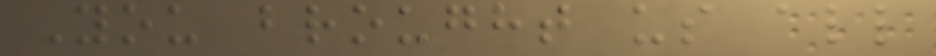You brought us all
